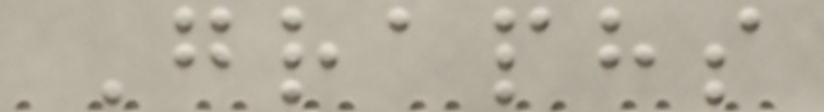Graphs
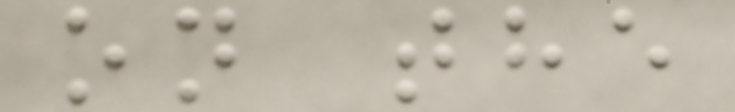on the
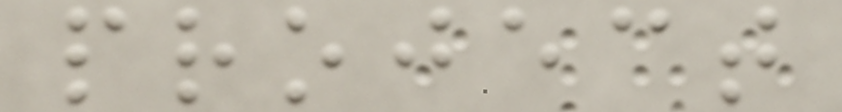project
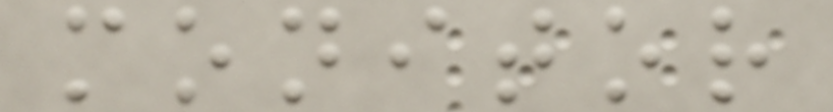monitor
